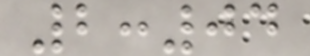2:04
